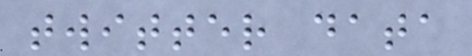twitter data
